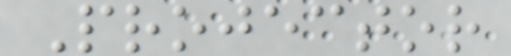Projector
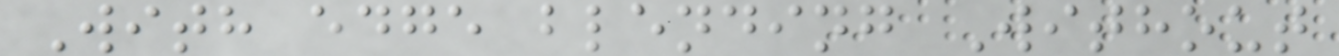With edge blending Without
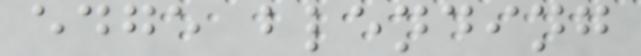edge blending
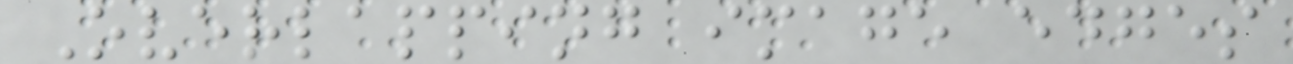Overlapping image edges
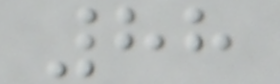88
